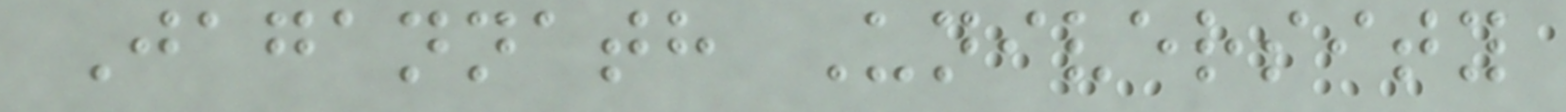Jagannath University
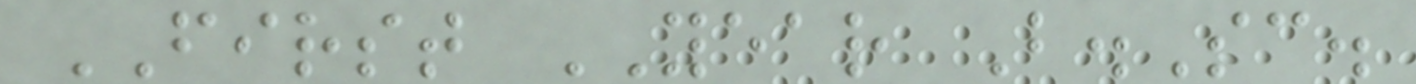FIRST YEAR B.Sc.
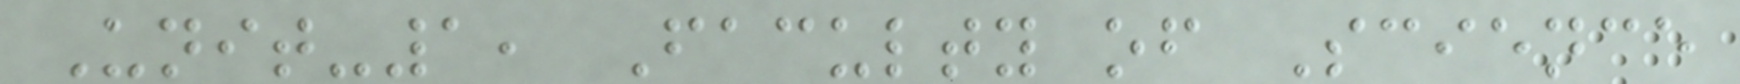Unit-1, Faculty of Science
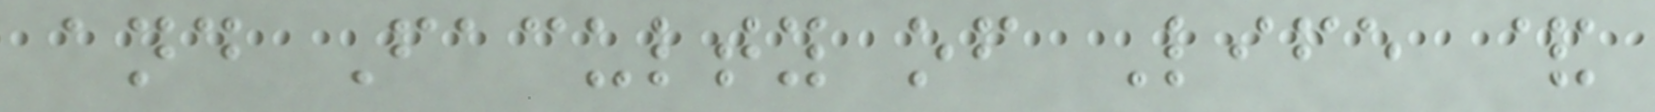and Faculty of Life &
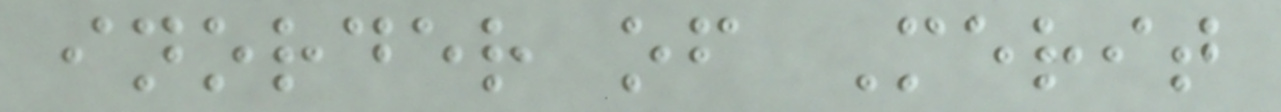inorder of Merit
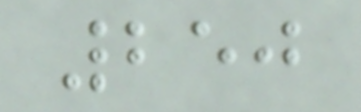250
